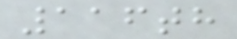116th
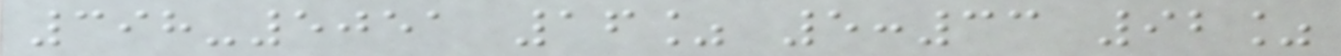398-5051 16% 5:33 92%
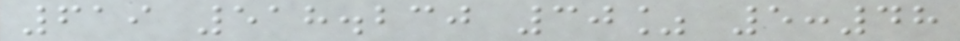619 518.230 30% 5:48
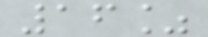16%
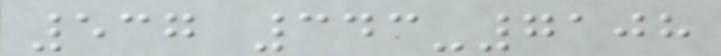537 343-7108
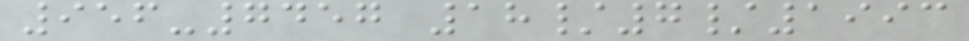956-7457 18/7/1993
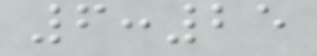6:25
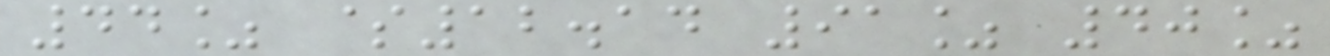44% $12.14 91% 40%
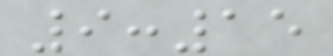9:15
